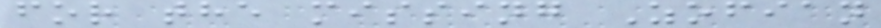for the missing Zofian
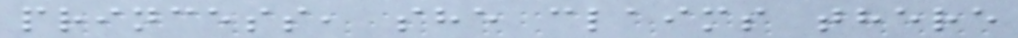princess, she claims there
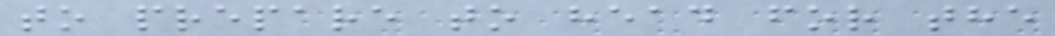to prepare to head for the
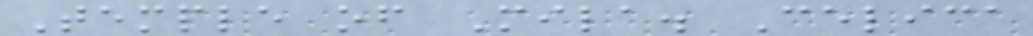Temple of Mila. Celica
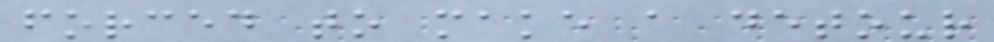forced to make a detour
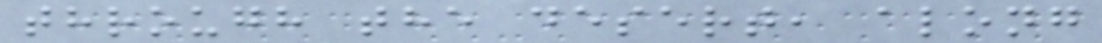through the desert, along
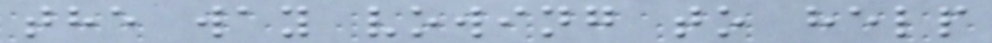the way vowing to help
